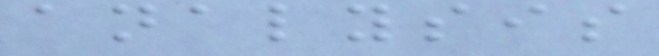analysis
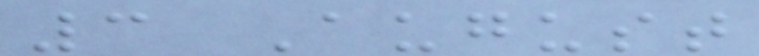3 August
